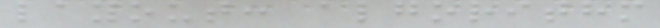layout: algorithm
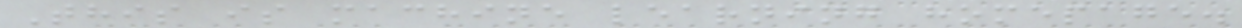This is machine learning homepage.
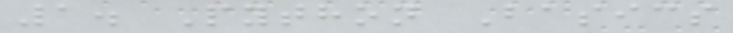1. Python Basics
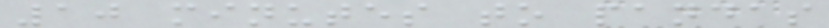10 minutes to pandas
